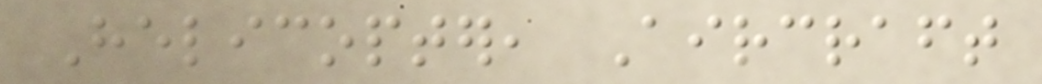Helicopter, Aircraft
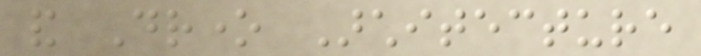and Drone Architecture
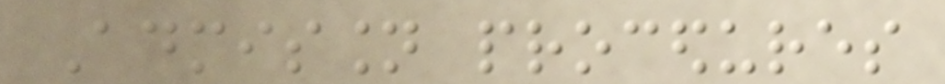Admission procedures
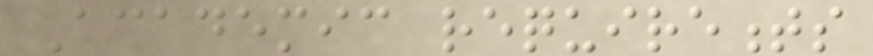Academic requirements
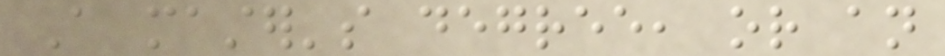A master's degree, or an
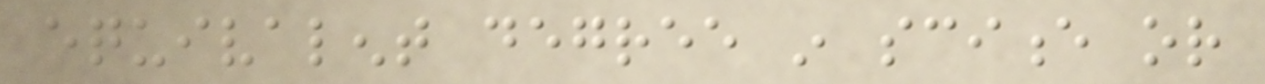equivalent degree in science or
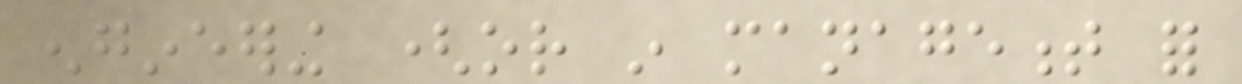engineering (or in management for
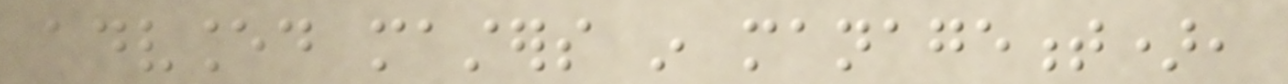advanced masters in management),
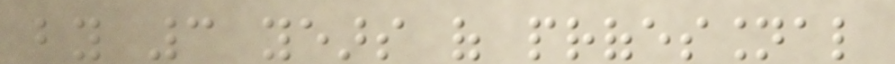by 3 years of professional
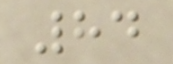84
